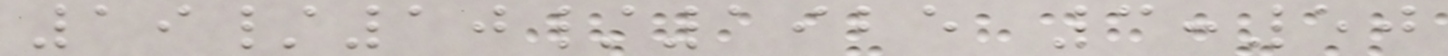19/10/1925 3:50
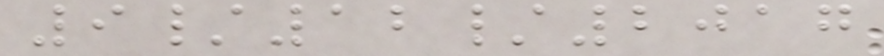9/12/2017
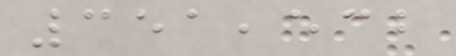351,532
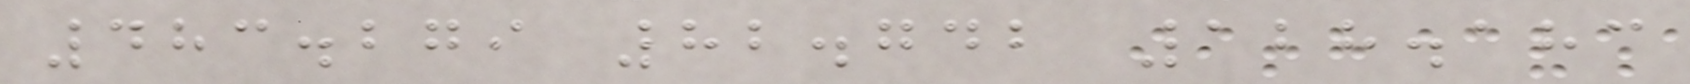483.279 82.742 128.183
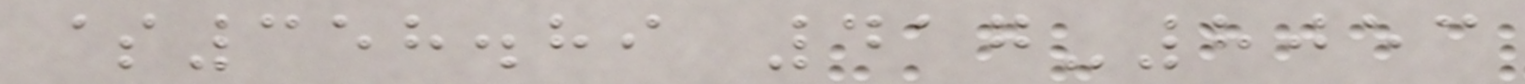$358.89 417-8053
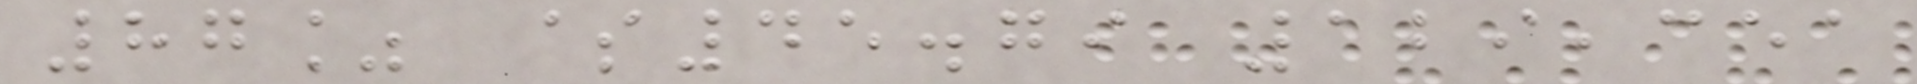87% $45.79 129,351
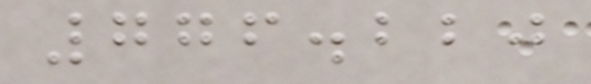776.220
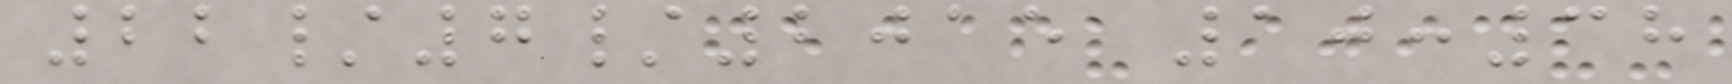22/7/2015 10:38
